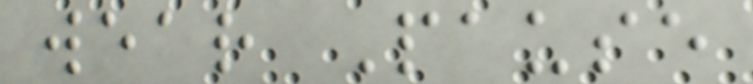wear Pause
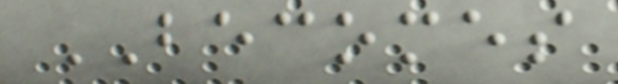BECOMES
